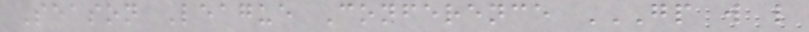Season League Conference GP W L
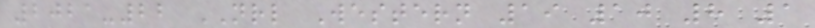2021-22 NRL Western 19 10 8 1
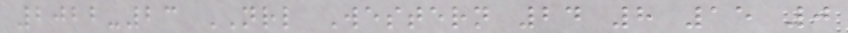2022-23 NRL Western 24 8 15 0
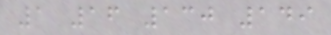1 16 130 149
